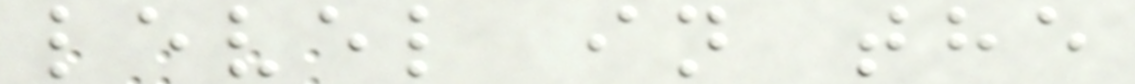level in the
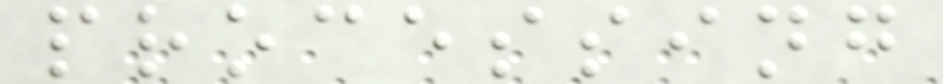processing
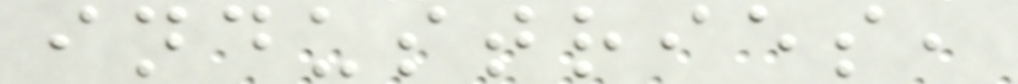industries,
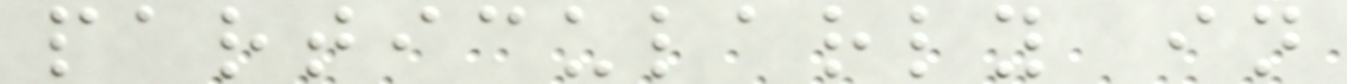particularly in
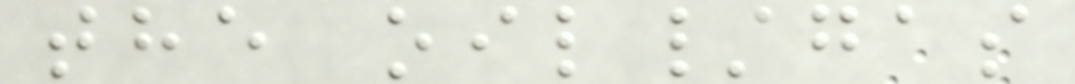the oil/gas
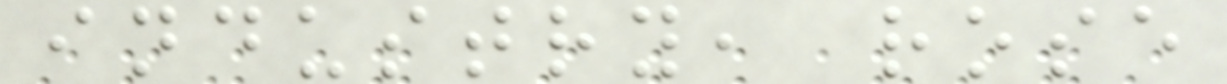industry, rose
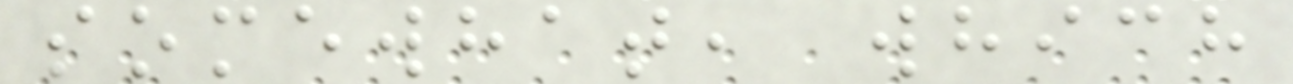somewhat, which
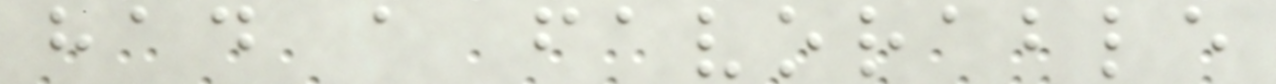had a favorable
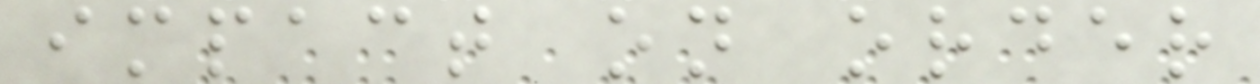impact on order
